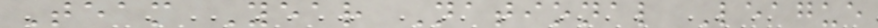Team Year National League
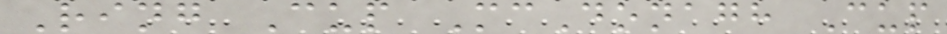Ring Cup McDonagh Cup
